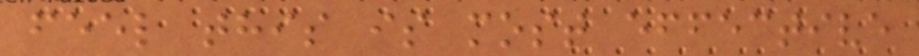feel this is most effective
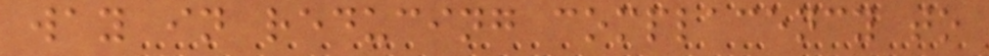way in reducing complacency to
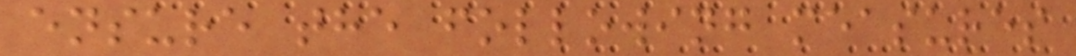ensure the following measures
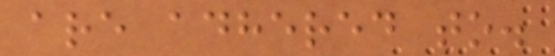are adhered to.
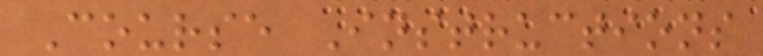Course Instructions
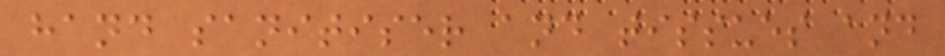hand sanitiser and tissues and
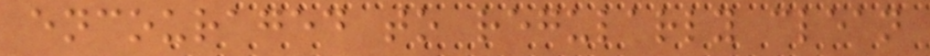encouraged to regularly clean
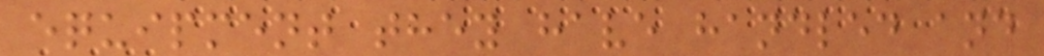equipment they have handled and
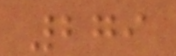279
